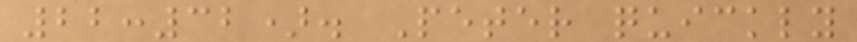22:32). Peter quickly
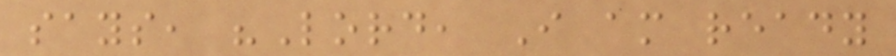says, "Lord, I am ready
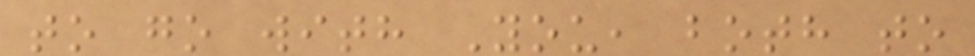to go with You, both to
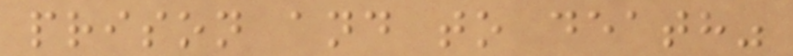prison and to death"
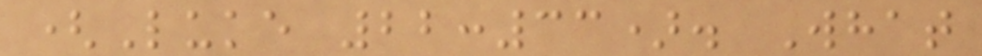(Luke 22:33). What
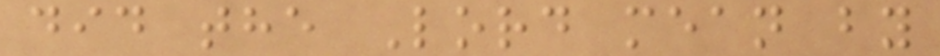did the Lord mean by
